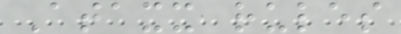Ataxx rules
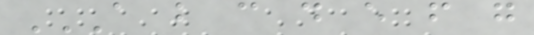A B C D E F G
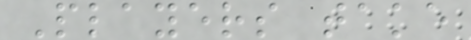Players take
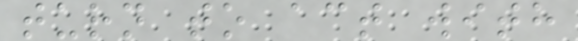turn to act with
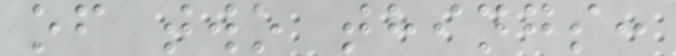of two things:
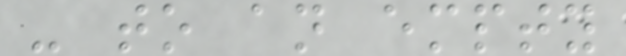- to an empty
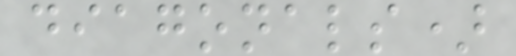diagonals)
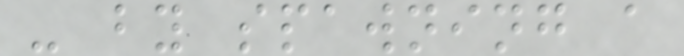- by spawning a
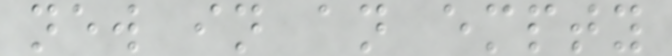new in an empty
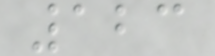123
